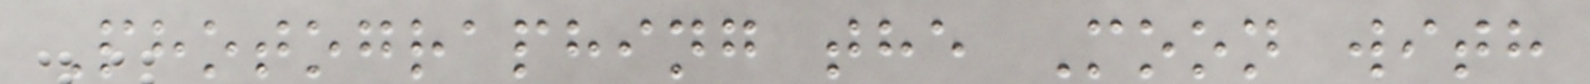Photographing the Moon with
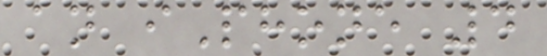an iPhone 4
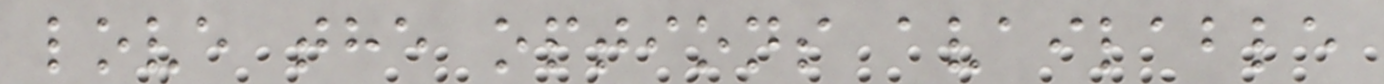love the options available
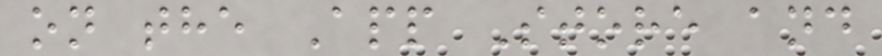on the App Store and
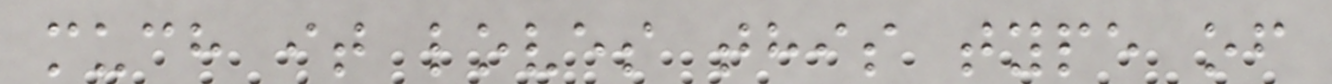much it loves this type of
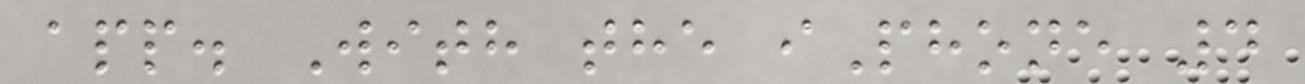app. With the iPhone 4
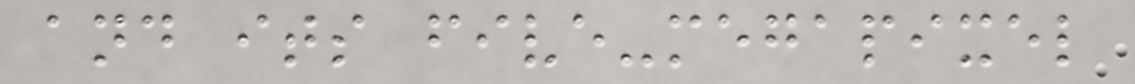and its five-megapixel
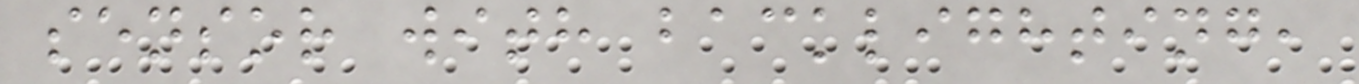sensor with backlighting,
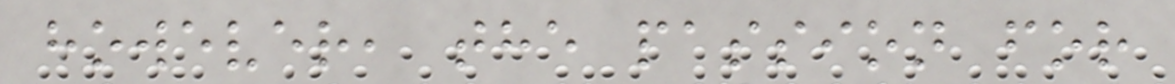however, the passion for
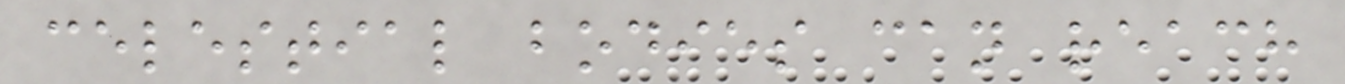celestial bodies can reach
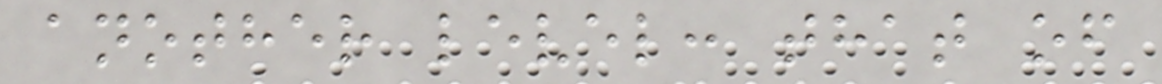another level: that of
